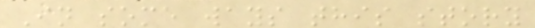In some ways this story
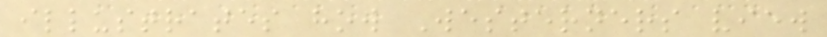illustrates how Westerners view
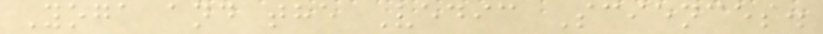Yoga and the Vedic Sciences.
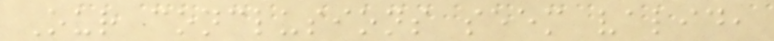Our conclusions seem valid,
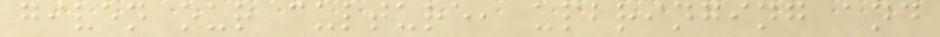given our culture, upbringing and
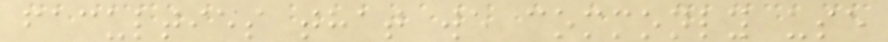faculties that we commonly use
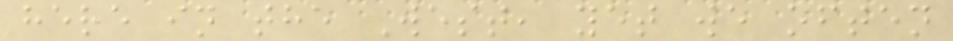here in the West, yet we often
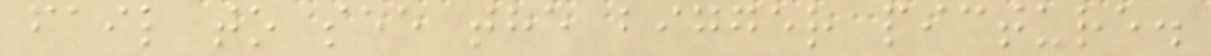fail to see the bigger picture.
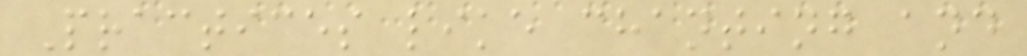Practices like chanting and
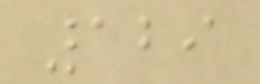129
